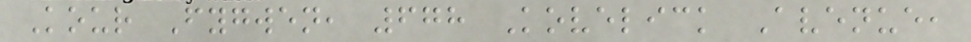Kour Fygwen, 678 Kovelick Avenue,
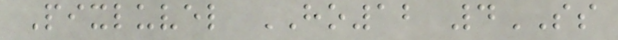Pixluvel HO12 4SS
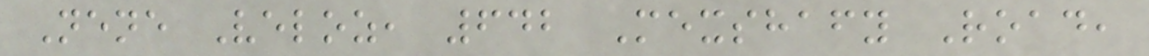Nene Veloz, 642 Mexshafy Road,
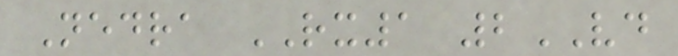Nedra RX1 2VD
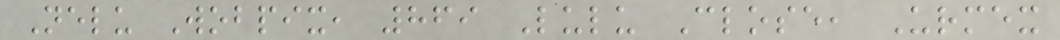Nelu Wobpix, 869 Lulu Close, Urmex
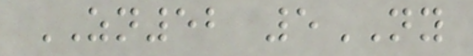ZN52 5NY
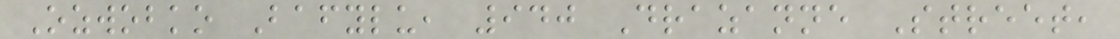Ozwobko Bafylu, 940 Drazanne Street,
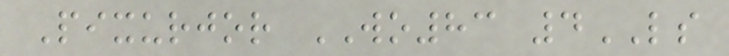Pixurjor WO83 4LS
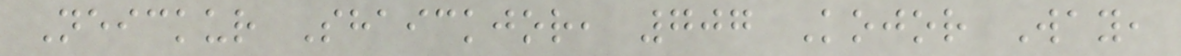Neickur Shaickjor, 707 Kojor Way,
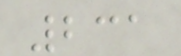231
